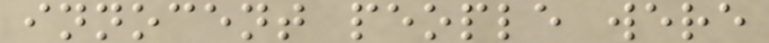innocent people were
